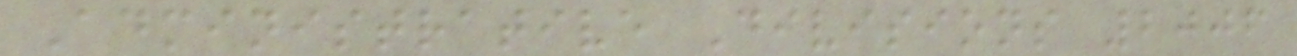Administrative Divisions 2006
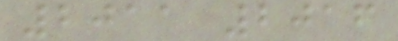2011 2016
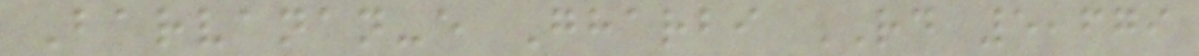Barvanan-e Gharbi RD 5,679
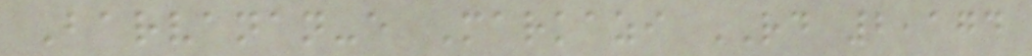Barvanan-e Markazi RD 2,174
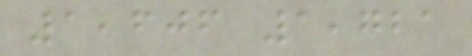1,606 1,721
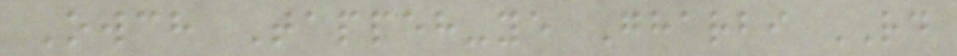Owch Tappeh-ye Gharbi RD
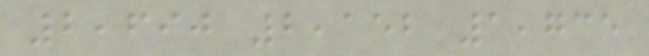2,690 2,152 1,735
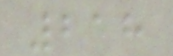218
